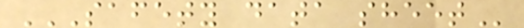SAFETY DATA SHEET
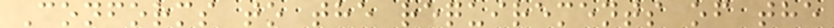Conforms to the requirements of the
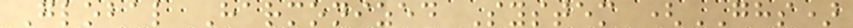Global Harmonized System (GHS)
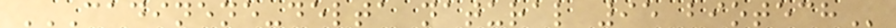CADINENE-DELTA NATURAL 95 BIOTECH
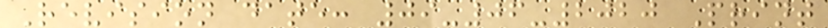Revision date: 09-06-2020 Print
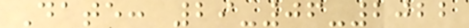Date: 29-06-2022
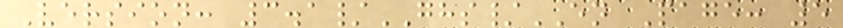Version: 3.1/GHS/EN Page: 5
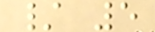/ 5
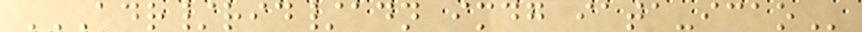ADR/RID/ADN IMDG IATA-ICAO
